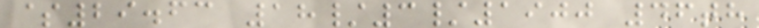$29.63 18/3/1900 46th
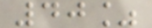40%
